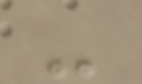-
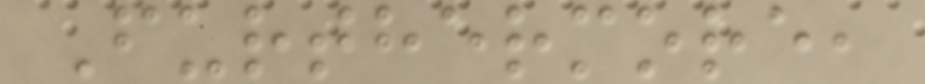Furthermore,
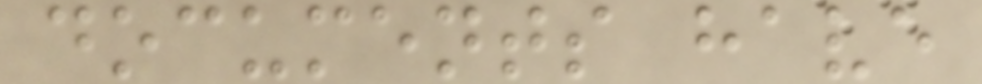documents have
